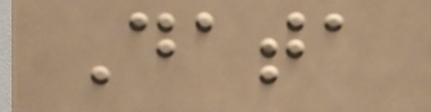Data
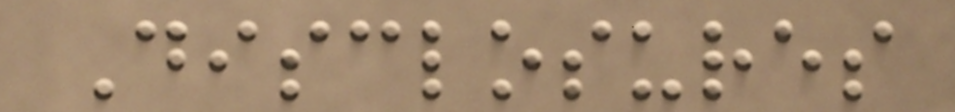Disclosures
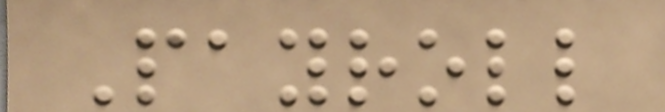Payroll
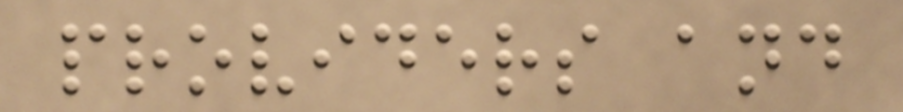providers and
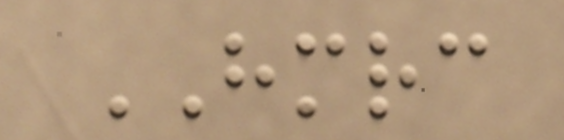HMRC
